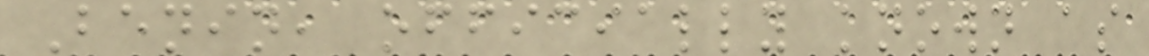Benin, officially known as
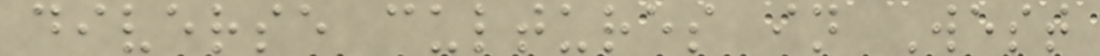diverse cultures in West
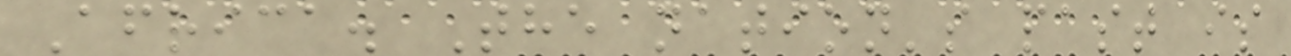Africa. The nation's past is
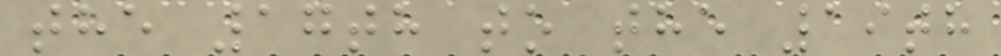the 17th to the 19th
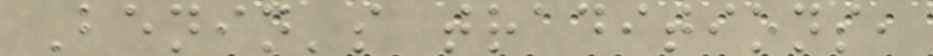Benin's traditions,
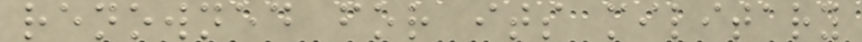renowned for its military
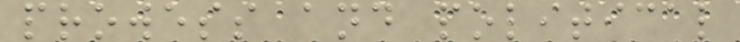prowess and political
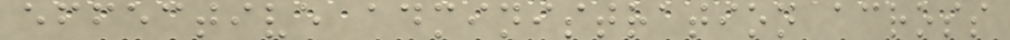effective administration across
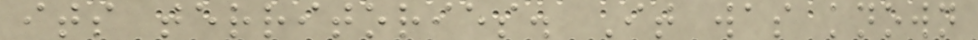its territories. It was known
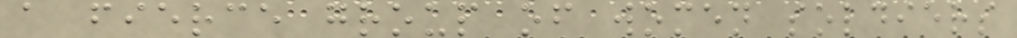a fierce group of women soldiers
